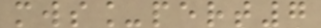mws_pert7
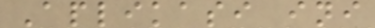Aplikasi ini
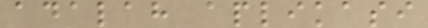adalah aplikasi
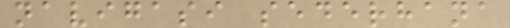navigasi sederhana
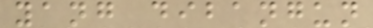yang dibangun
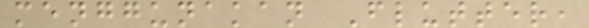menggunakan Flutter,
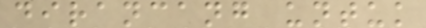dirancang untuk
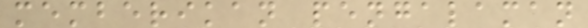memberikan pengalaman
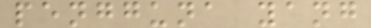pengguna yang
